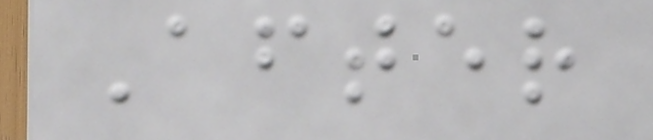After
